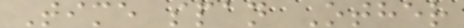Time span Other
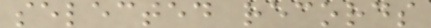selected records
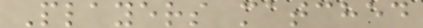Players matched
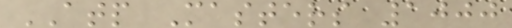ATP Masters 1000
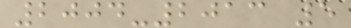2004-2013 5
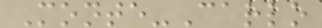Monte-Carlo
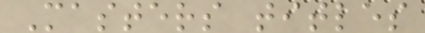Masters titles
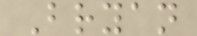Bryan
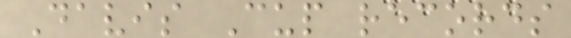Davis Cup records
